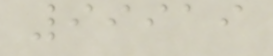99919
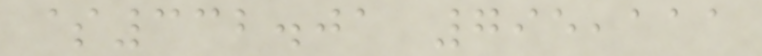$332.01 795,111
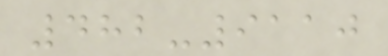482-9110
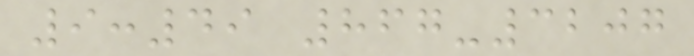9:49 867-3207
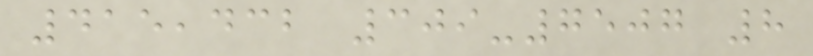415,432 309-7507 8
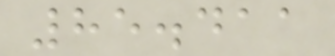85.411
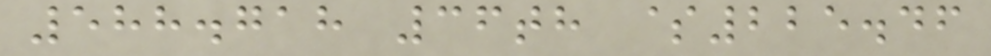588.718 36th $225.46
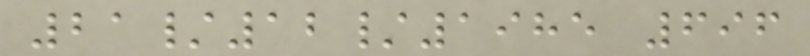21/12/1985 696
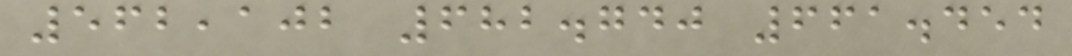562,102 682.740 661.454
